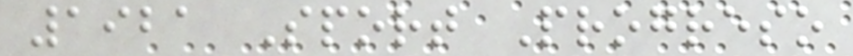1921 Sport Progreso
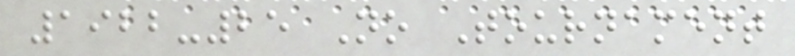1922-25 No Tournament
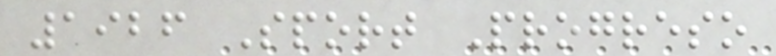1926 Sport Progreso
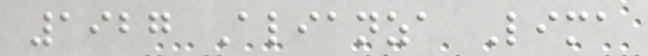1927 Alianza Lima
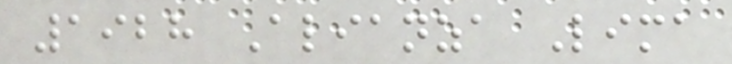1928 Alianza Lima
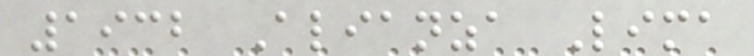1932 Alianza Lima
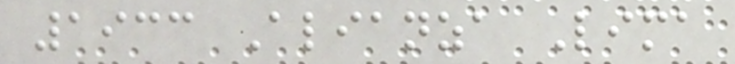1933 Alianza Lima
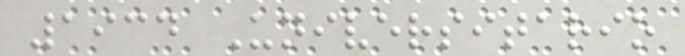1934 Universitario
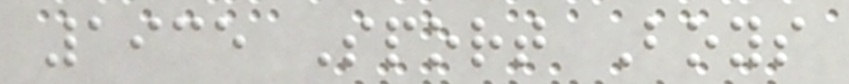1935 Sport Boys
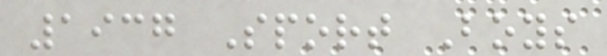1937 Sport Boys
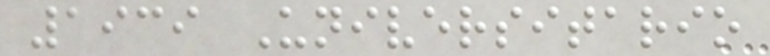1939 Universitario
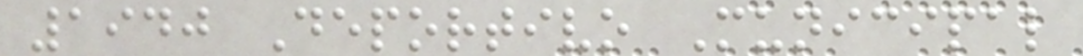1940 Deportivo Municipal
